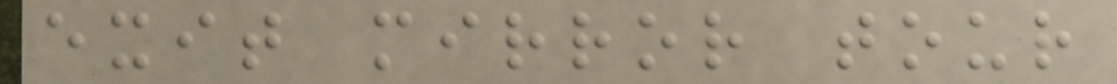exit mirror tour
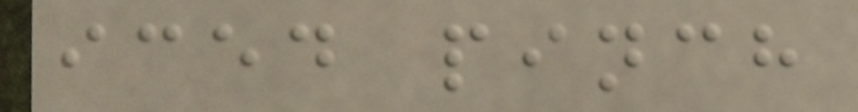iced pinch
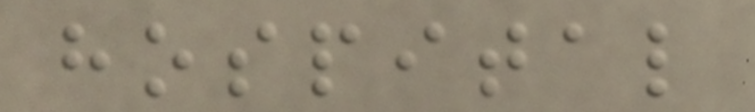hospital
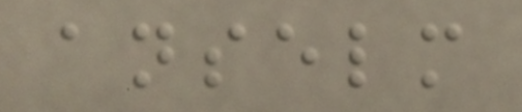anselm
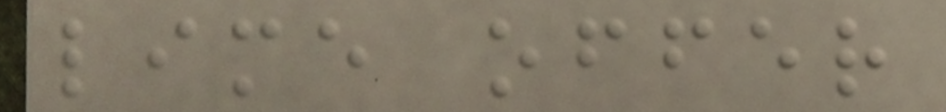lime offer
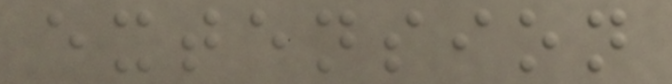extension
